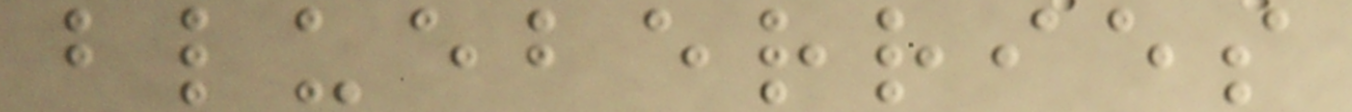blueberries
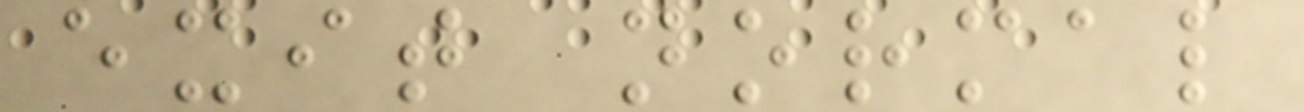exit normal
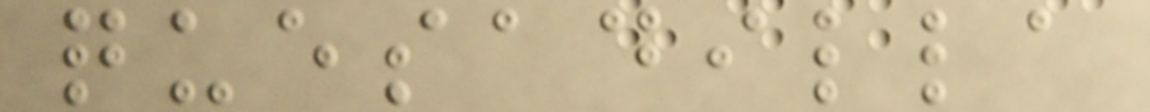quesadilla
